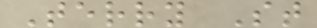Terry St
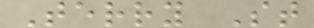Terry St
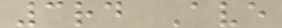3rd Ave
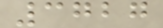3727
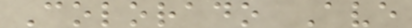Colorado Ave
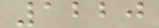1220
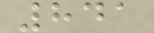841
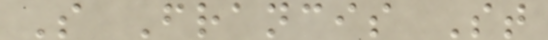S Francis St
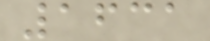1631
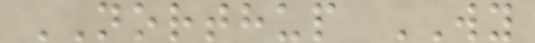NORTHUP WY
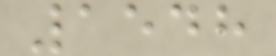1548
